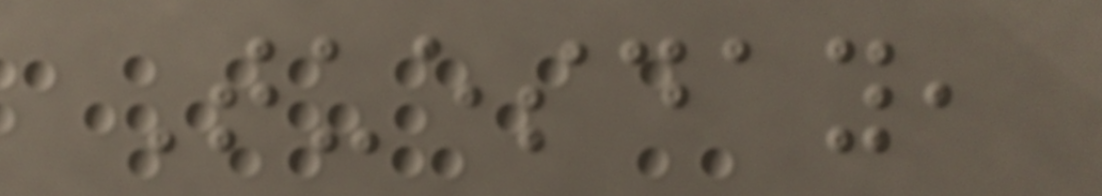Tuesday,
